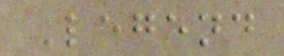Legend
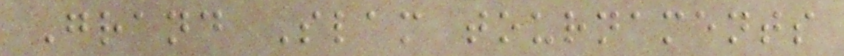Grand Slam tournaments
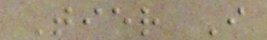Tier I
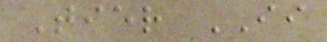Tier II
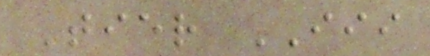Tier III
